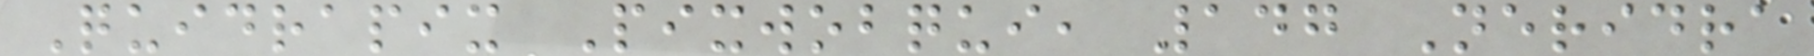Quidrapix Pixwobqui, 147 Neridra
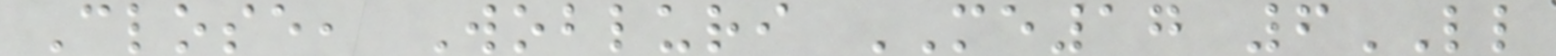Close, Wobluri ME17 6LL
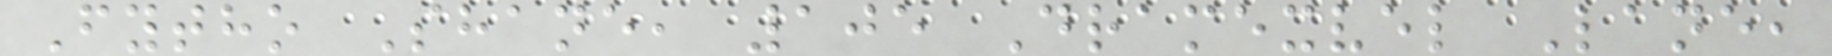Fytho Shane, 105 Dramexvel Lane,
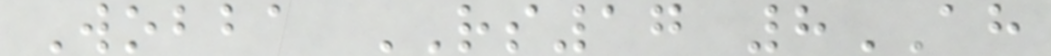Wobba RS17 8AH
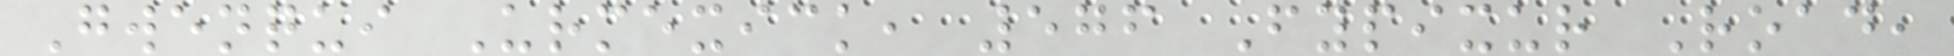Gwenqui Urmexick, 576 Fypixur Road,
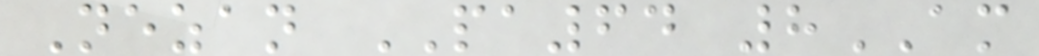Nezan PA64 8AM
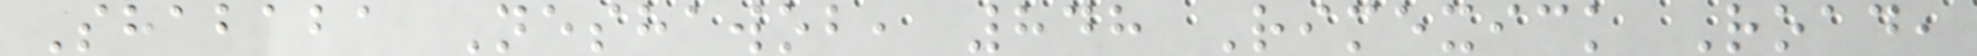Shababa Neshawob, 848 Rimexick Road,
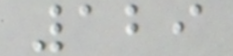129
